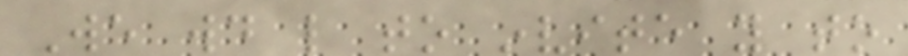We would like to invite you to
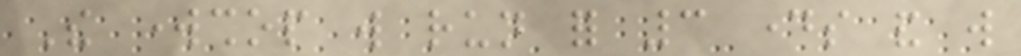The workshop will run for 3 days and will
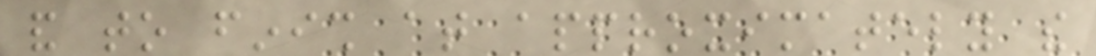and to finish at approximately the
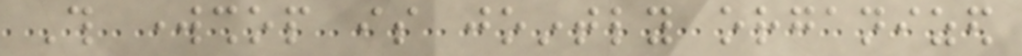This workshop is jointly organized
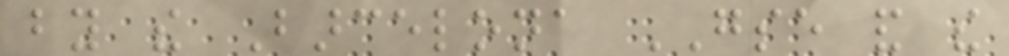by the Barcelona GSE and the
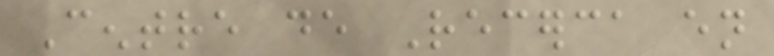Centre de Recerca en
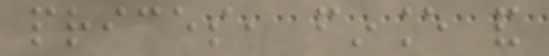prices, finance and
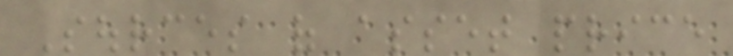Sources of asset price
